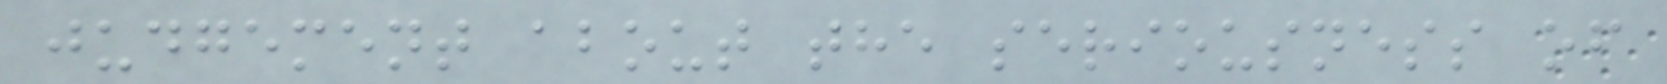judgement about the seriousness of
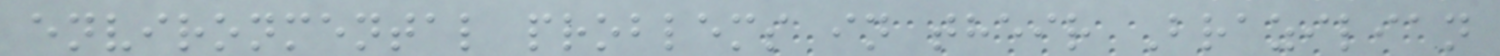environmental problems in their Brazilian
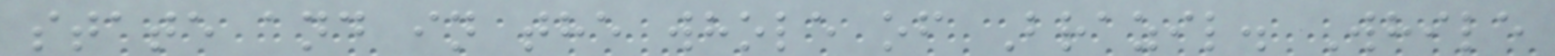state and in the whole of Brazil. While
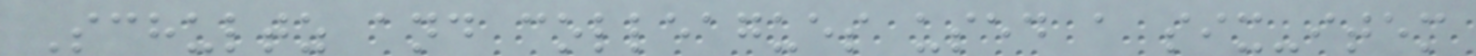Schultz and colleagues used a six-item
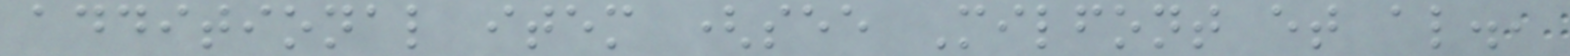additional item (see Milfont et al.,
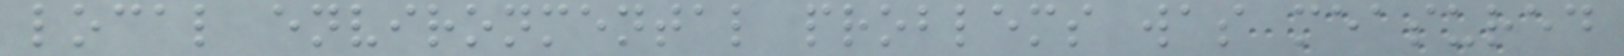local environmental problems was measured
